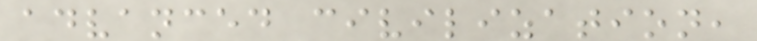advanced civilization,
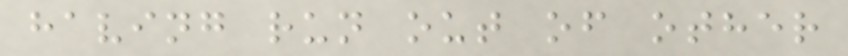having run out of other
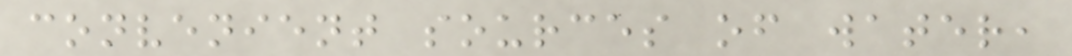convenient sources of water,
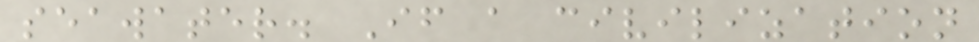seawater. If a civilization
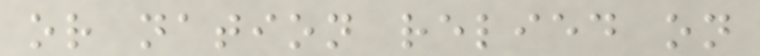or nation relied on
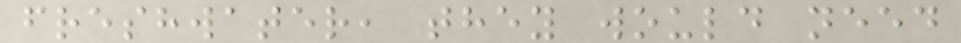freshwater, they would need
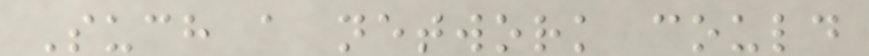Such a network could
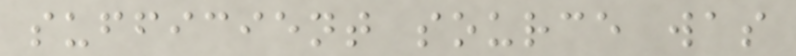sufficient source was
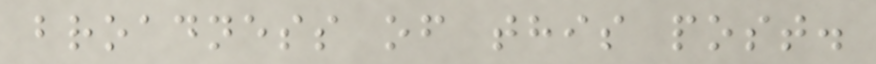broadness of this post.
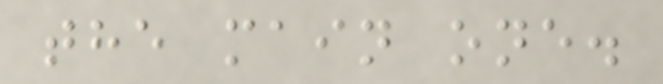the main one.
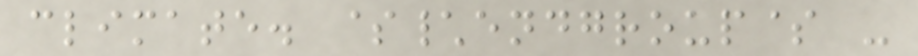climate. $\endgroup$ -
